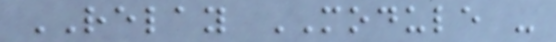RELAY MODULE -
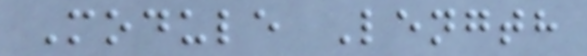Module Length
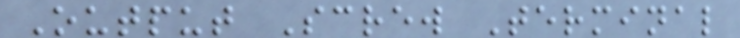Output Screw Terminal
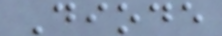Diode
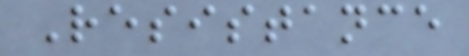Resistance
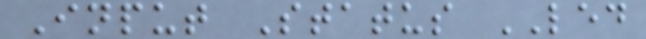Input Status LED
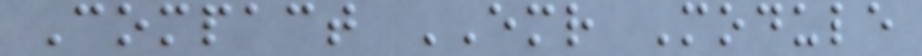Compact EMR Module
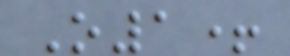O1+
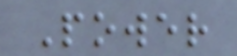Power
